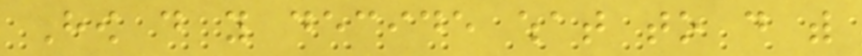How do you decide what to do with
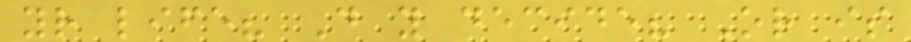your life? Do you decide? Or is
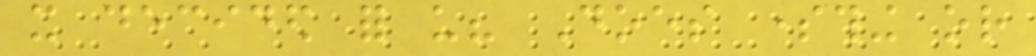it decided for us? Does something or
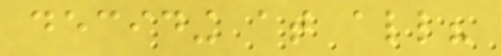deciding at all?
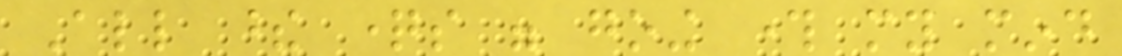All these questions were going through my mind
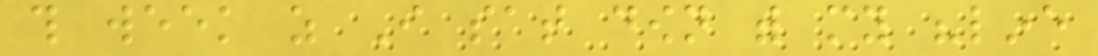this week as I sat down with my "line
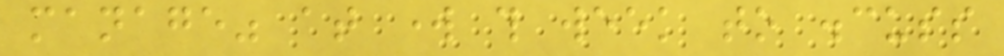manage" at work this week to discuss
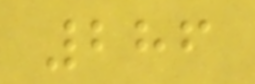286
